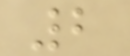2
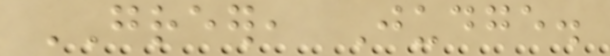GREER, Judge.
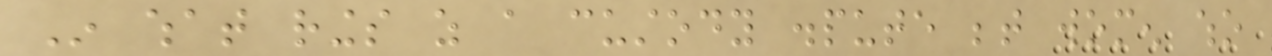In what rings as a custody dispute between women who
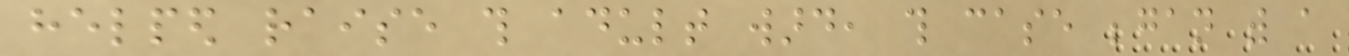helped raise this adult ward, this case began with a
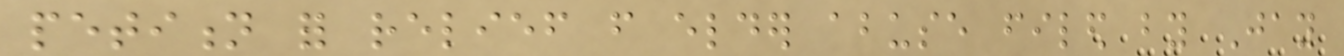petition for relief from elder abuse filed by Jay
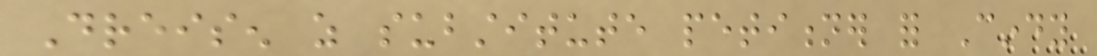Dreisen as substitute petitioner for Cindy
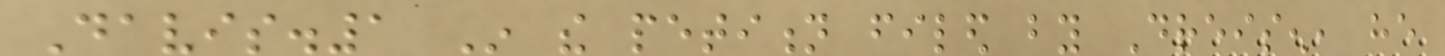Davis.1 In the petition filed by Dreisen, he
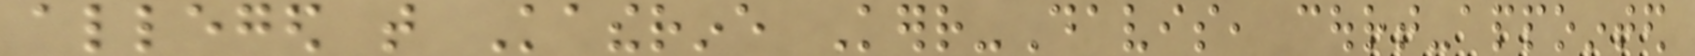alleged that Katherine Kerr-Davis, court-appointed
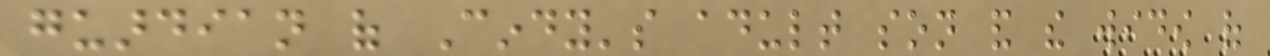guardian of Cindy's adult son and the widow of
